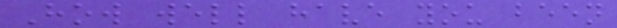How well have you been
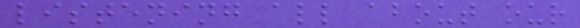listening all about our
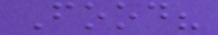Food?
